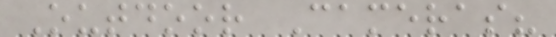Outdoor Cameras?
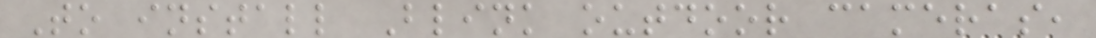To install Blink outdoor cameras,
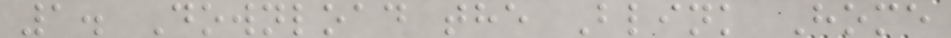1. Download the Blink Home
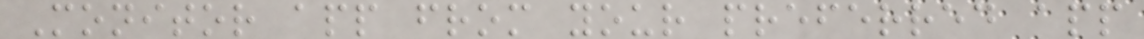Monitor app from your preferred app
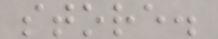store.
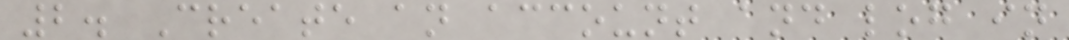2. Create an account and log in
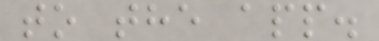to the app.
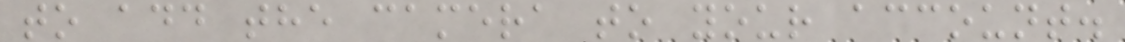to add the camera to your account.
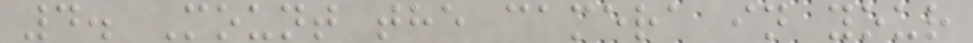4. Mount the camera in your
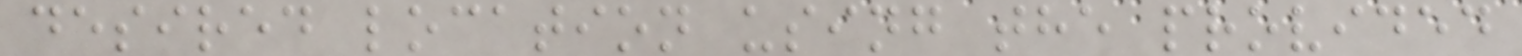desired location using the provided
